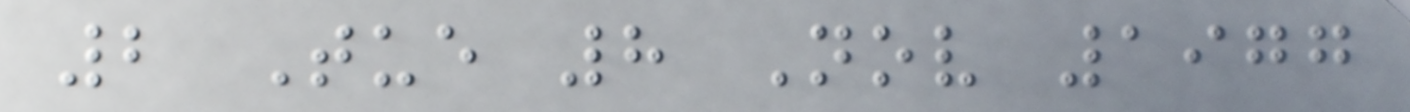2 Tue 8 Nov 1977
